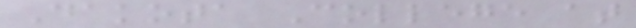Dakota College at
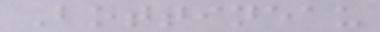Bottineau
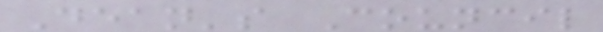Dean's Council
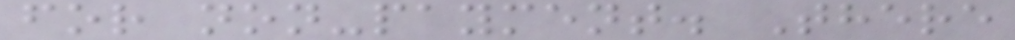for non-payment. There
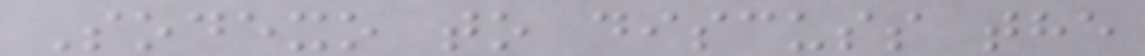Sodexo to discuss the
